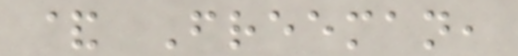& Freeman,
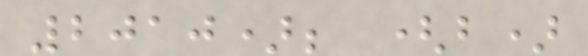2010); (b)
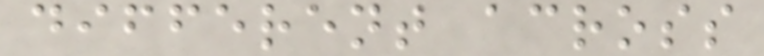different across
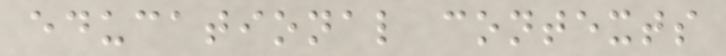educational contexts
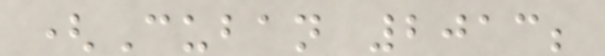(Cuban 2013;
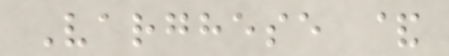Varghese &
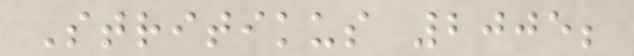Stritikus 2005;
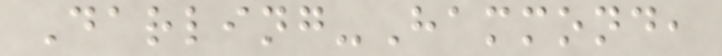Darling-Hammond,
